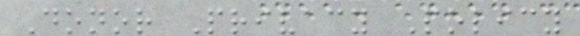Donor Privacy Policy
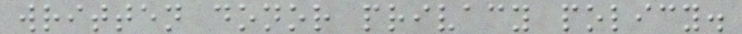written donor privacy policy.
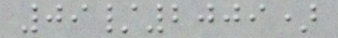09/2009)
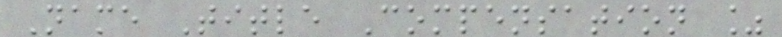Name Title Compensation %
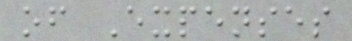of Expenses
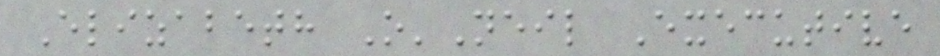Elizabeth O'Neil Executive
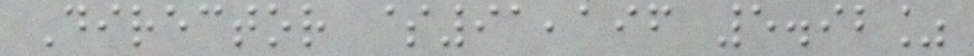Director $91,196 5.92%
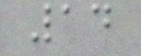14
